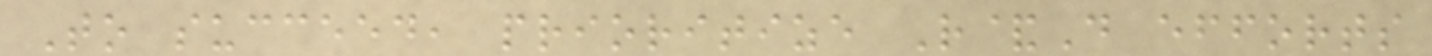To succeed, prioritize R&D efforts
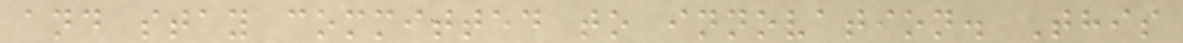and stay committed to innovation. This
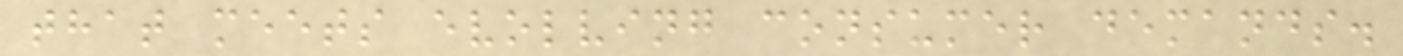that meets evolving consumer demands.
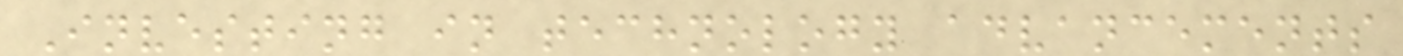Investing in technology advancements
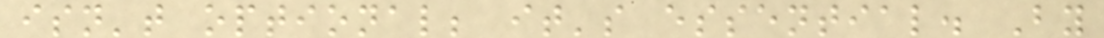isn't optional; it's essential. By
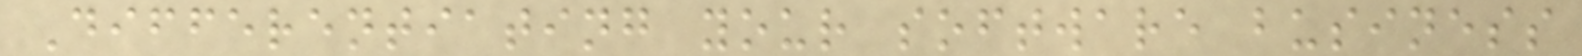Differentiating your software business
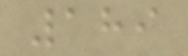189
